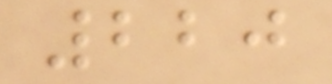220
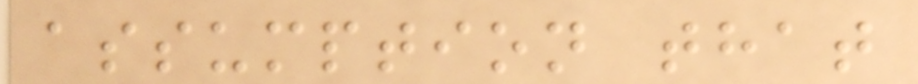assumption that
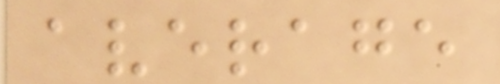average
